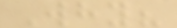Why?
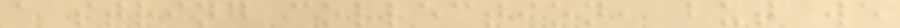a string collection, but we
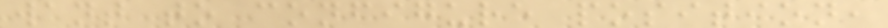want to configure position,
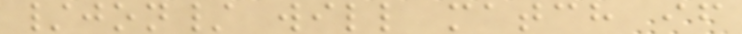/jon/ will match if
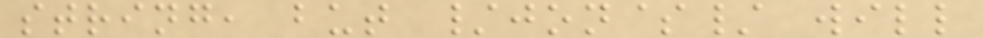string, but /jon$/ will
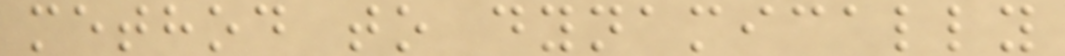method to dynamically
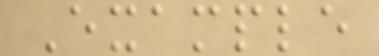Example
